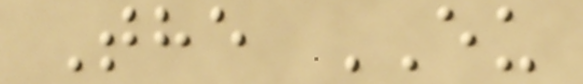The EU
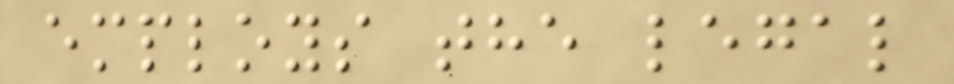employs the legal
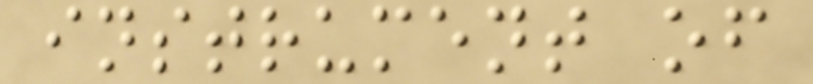instrument of
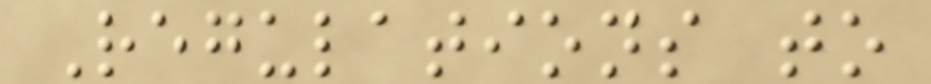Regulations to
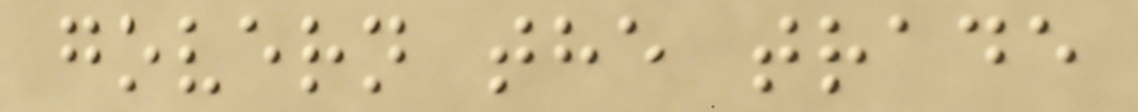govern the trade
